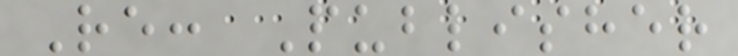Re: Publisher
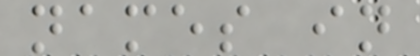names in
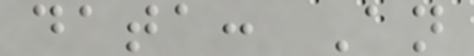data: An
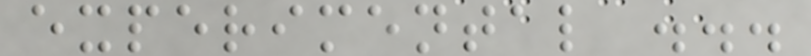experimental ...
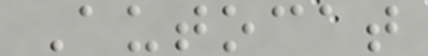Autocat
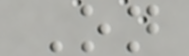On
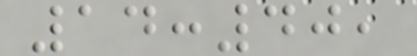14:40,
